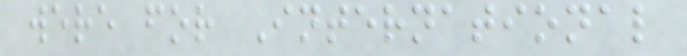were for International
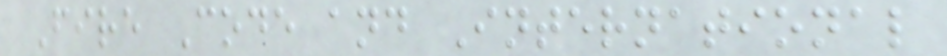Fire Code and International
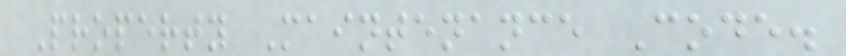Property Maintenance Code.
